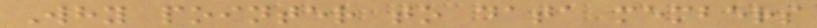Why pointer to data members
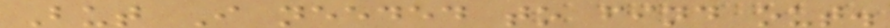But I needed to find out.
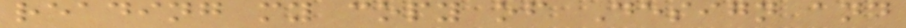reading my copy of Design and
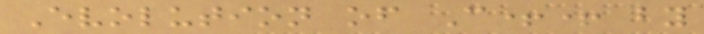Evolution of C++ by
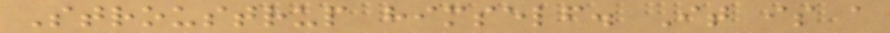Stroustrup himself. It is a
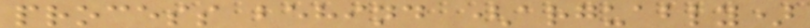process behind (arguably)
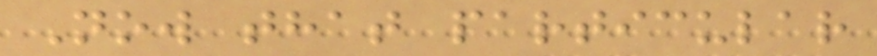Now that particular
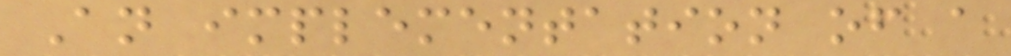An implementation of a
